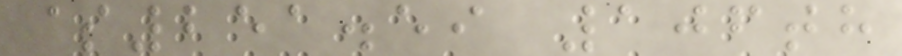$251.59 106th
